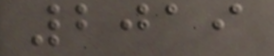2019
